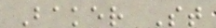Baker St
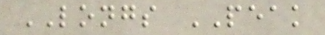LONGS PEAK
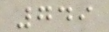749
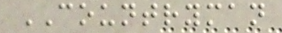COUNTRYMAN
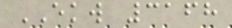EKW 3168
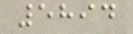5894
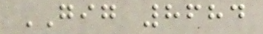GIG 8684
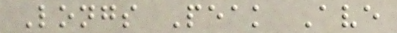Longs Peak Ave
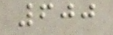600
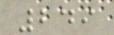249
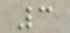3
